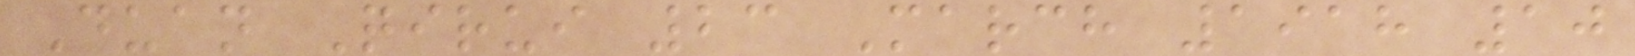Duan Qirui 23 March 1918 10
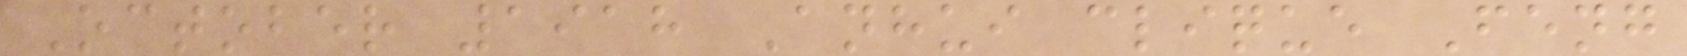October 1918 Anhui clique Feng
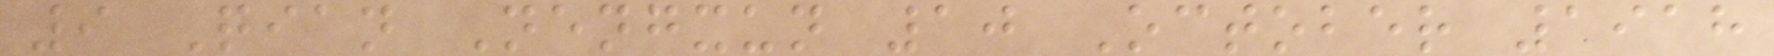9 Qian Nengxun 10 October 1918
